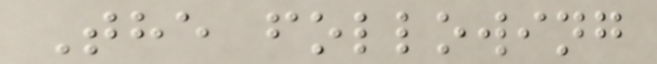The following
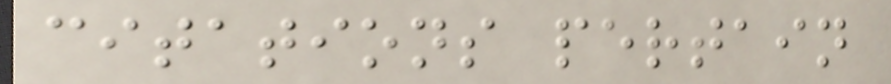citations pertain
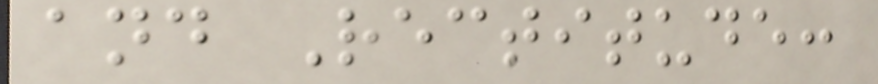and Rectitude:
